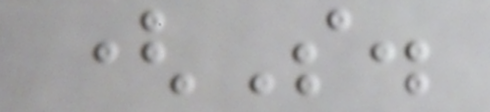(S.
